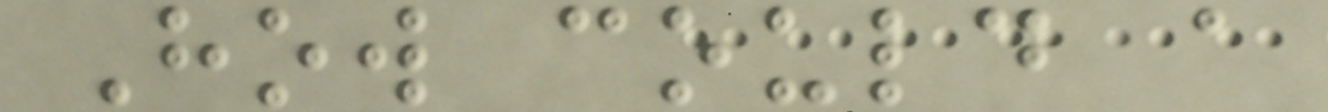How could a
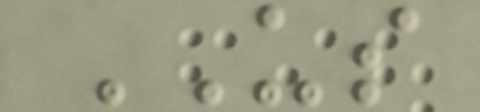US
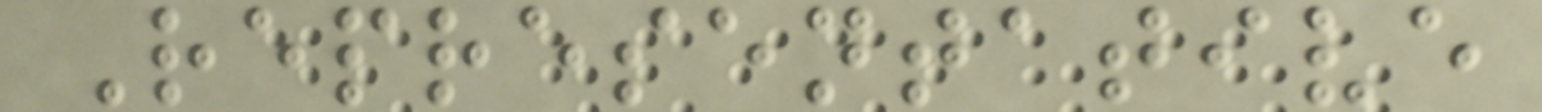Representative
